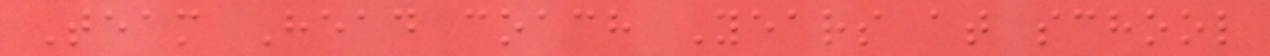Team Head coach Years at school
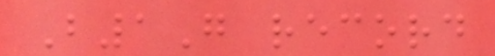B1G record
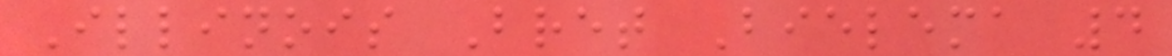Illinois Bret Bielema 4
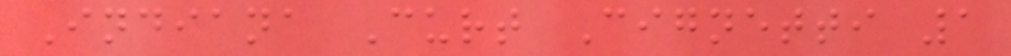Indiana Curt Cignetti 1
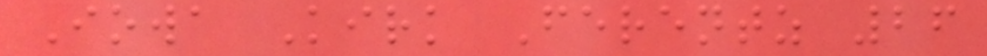Iowa Kirk Ferentz 26
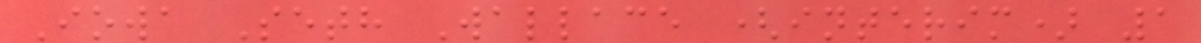Iowa Seth Wallace (interim) 1
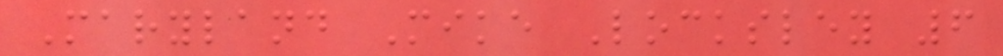Maryland Mike Locksley 6
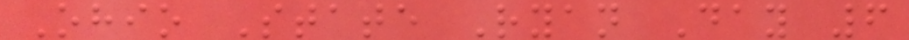Ohio State Ryan Day 6
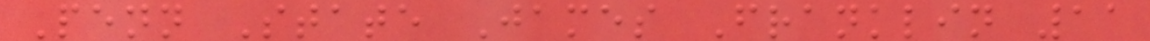Penn State James Franklin 11
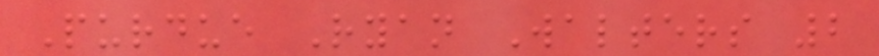Purdue Ryan Walters 2
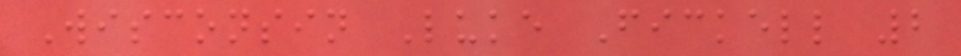Wisconsin Luke Fickell 2
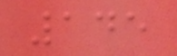145
